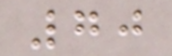70
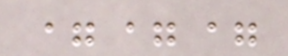===
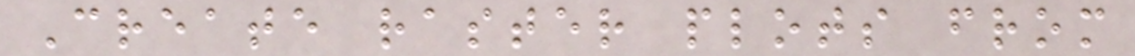Create raster plots from
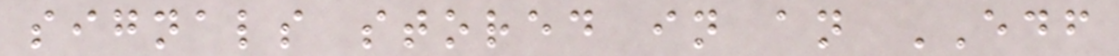signals stored in an EDF
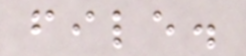file.
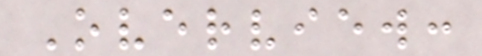Overview:
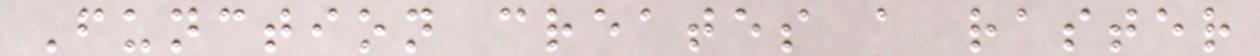Function creates a raster
